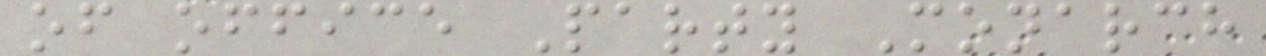of office Party Monarch
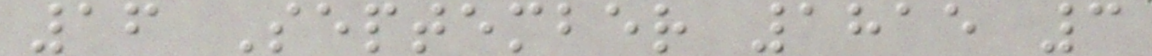16 September 1815 3
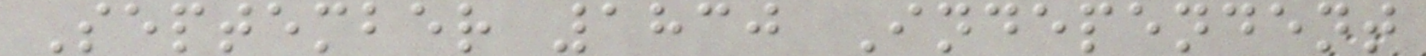September 1830 Independent
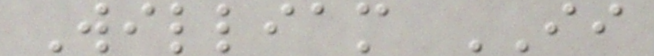William II
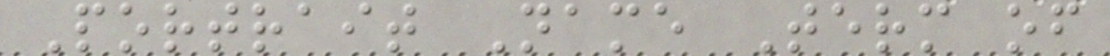Portrait Name Term of
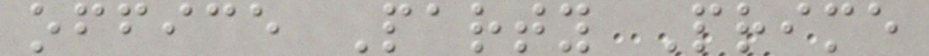office Party Prime
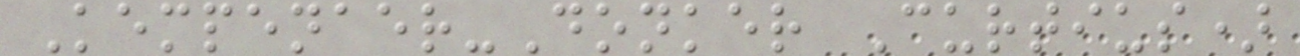Kempenaer-Donker Curtius)
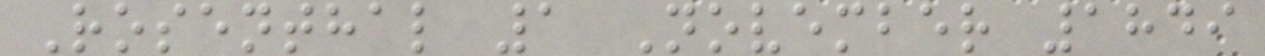Rosenthal 1 November 1849
